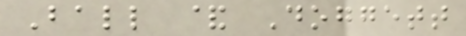Ball & Doggett
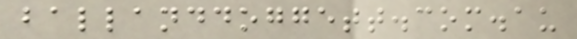ballanddoggett.com.au
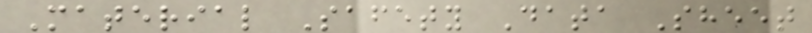Material Safety Data Sheet
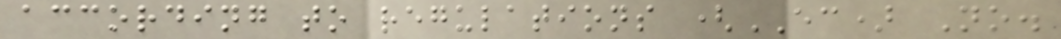according to regulations (EC) No.
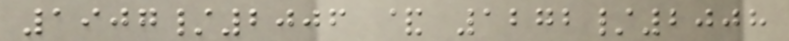1907/2006 & 1272/2008
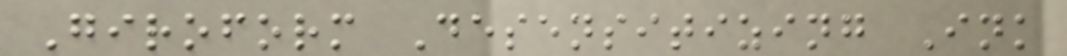Giroform Desensitizing Ink
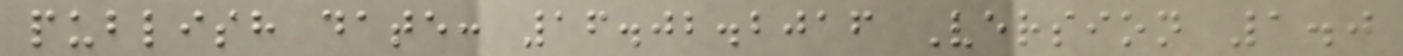publish date: 16.02.2016 Version 1.0
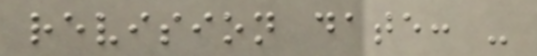revision date: -
